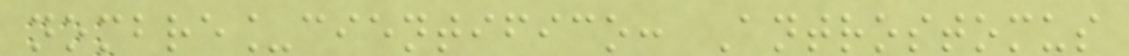nombre_cientifico: Antrostomus
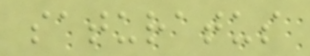saturatus
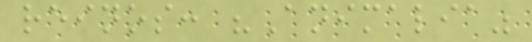reinos: "Animalia"
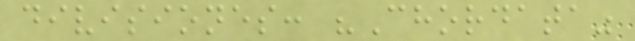divisiones: "Chordata"
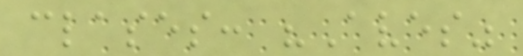clases: "Aves"
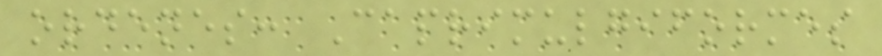ordenes: Caprimulgiformes
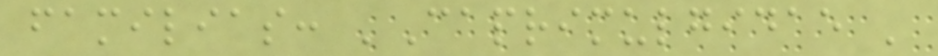familias: 'Caprimulgidae '
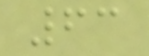63
